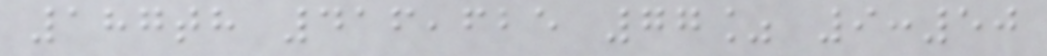187th 416,625 77% 9:50
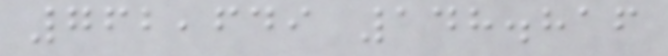762,649 148.816
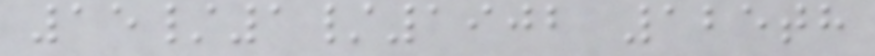15/1/1902 125th
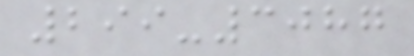299-3087
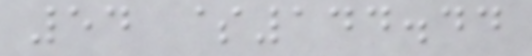54 $144.44
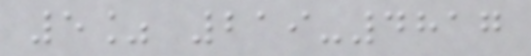5% 219-4817
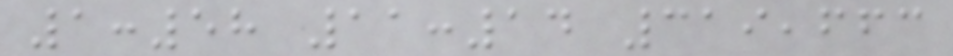1:58 11:14 319,663
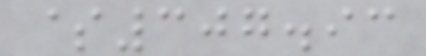$307.93
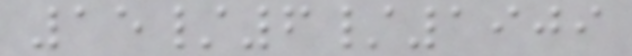15/6/1909
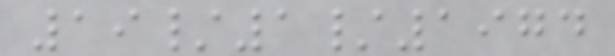19/1/1974
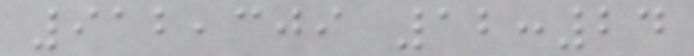912,309 12:24
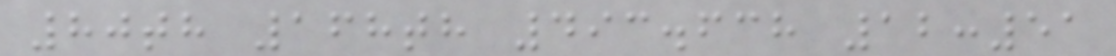80th 168th 493.638 12:51
